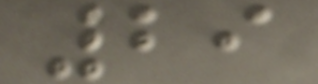29
